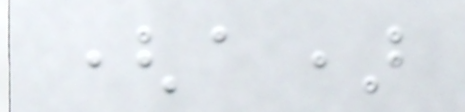(a)
